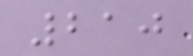210
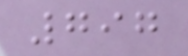797
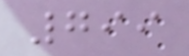799
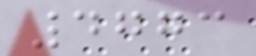4773
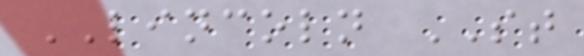LINCOLN ST
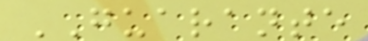GUARANTE
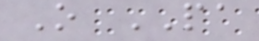O PA
